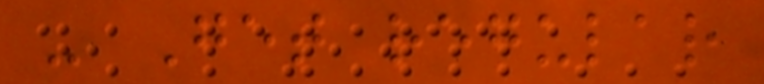- Get regular
